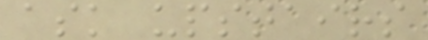ask upstairs
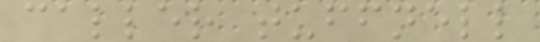caller tuffnell
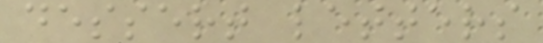dessert letters
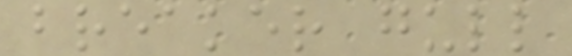breaker gull
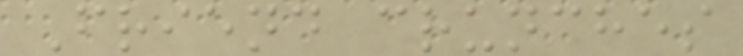Friend crunches
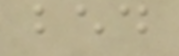bed
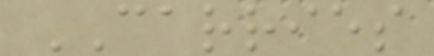CARRIES
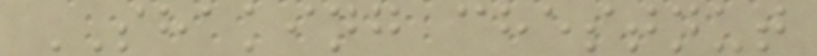SHAKING chestnut
